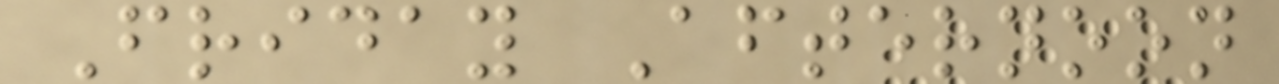Friday Afternoon
